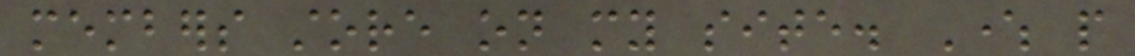members store on my site. Where people
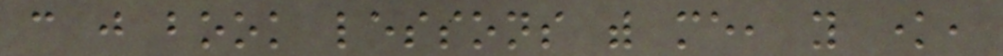can just book lessons with me, you know,
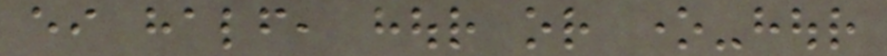either half, hour or one-hour
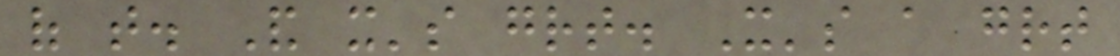of that. And it's great. It's a great
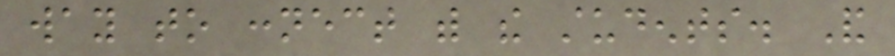way to connect with the students. And
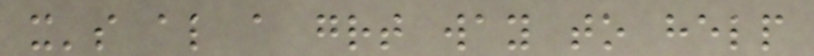it's also a great way to help
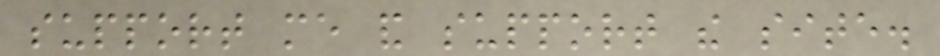support me and support the site.
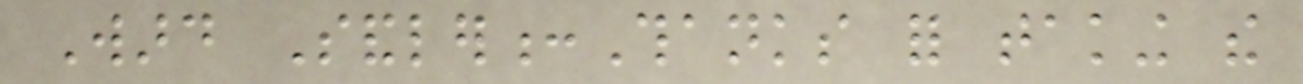Ward Sandler:Thanks for taking the
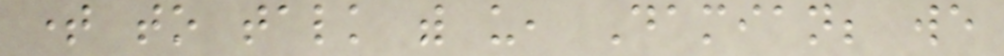time to talk with us, Damian; we
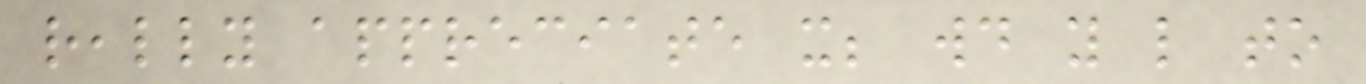really appreciate it; would you like to
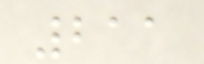211
